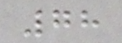78
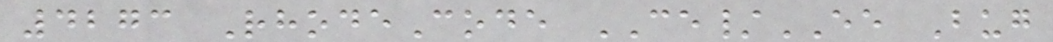4273 RhodeCode CE/EE Bug
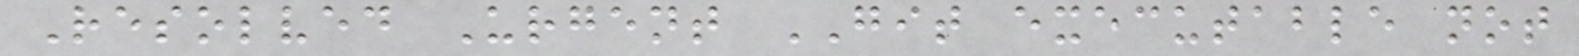Resolved Urgent GIT executable not
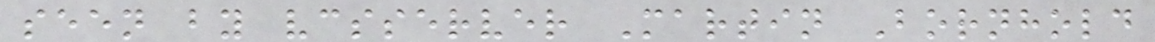seen by vcsserver Martin Bornhold
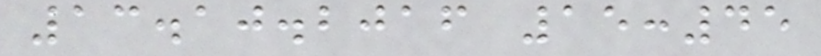13.10.2016 15:45
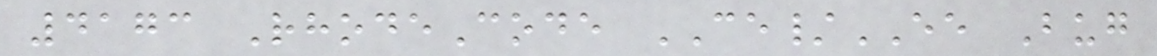4173 RhodeCode CE/EE Bug
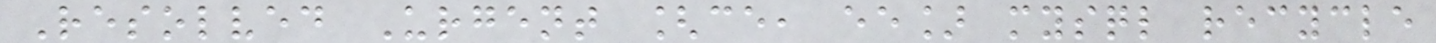Resolved Urgent [ce, ee] mysql recycle
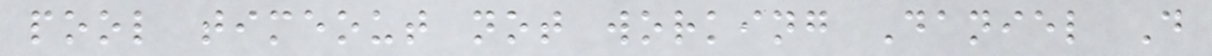pool timeout not working Daniel D
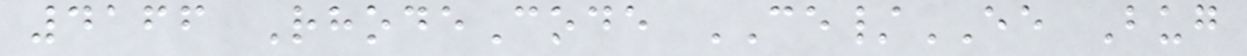4166 RhodeCode CE/EE Bug
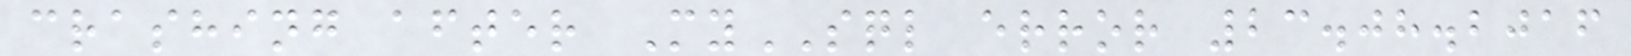crashing after MySQL error 23.08.2016
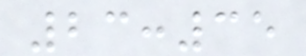23:35
